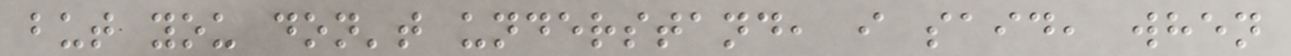but you don't understand, i said, when
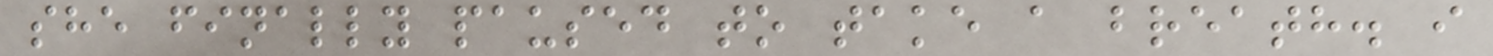she finally paused to take a breath. i
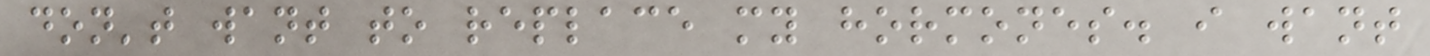don't want to replace my hormones. i want
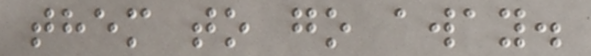them to go away.
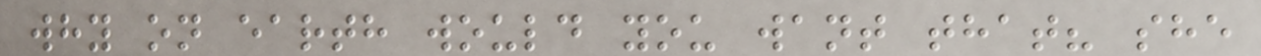why on earth would you want that? she
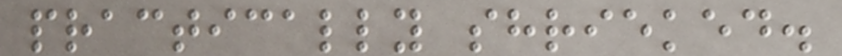practically shrieked.
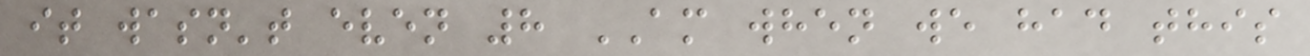it wasn't even 8 AM when we had this
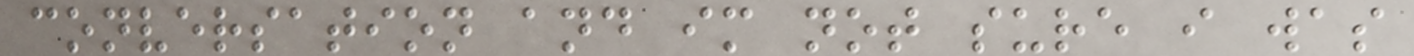conversation and im not sure i was
